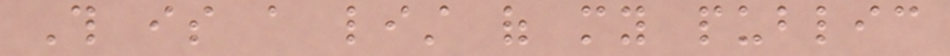This is a list of my public
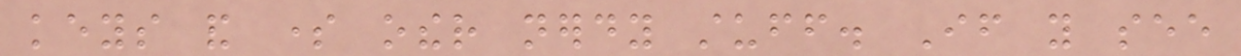keys and some other nerdy stuff. If you see
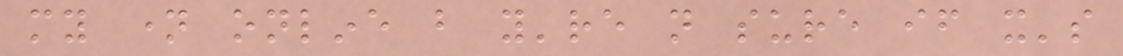my name online but you're not sure if it's
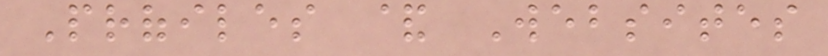Profiles & Websites
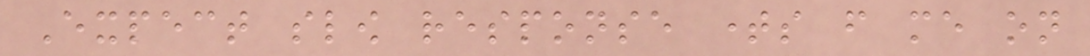Expect slow response times from me on
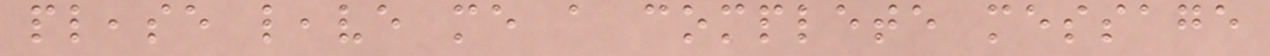please leave me a complete message
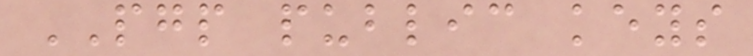PGP public keys
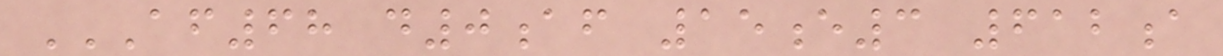AF68 D0AF 15E3 612A
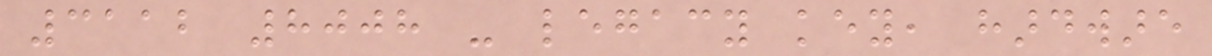3112 8008 - legacy key, hardware
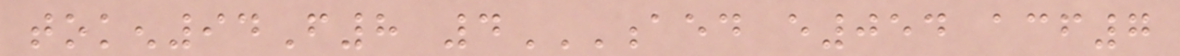token94F8 4AED E054 ACF7
